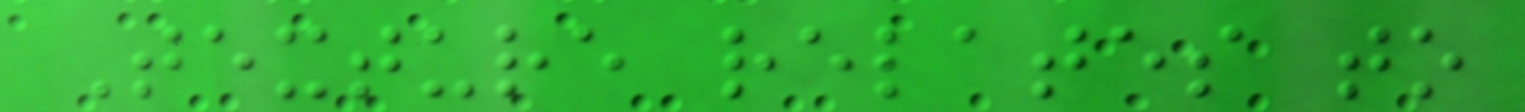Texture relates to
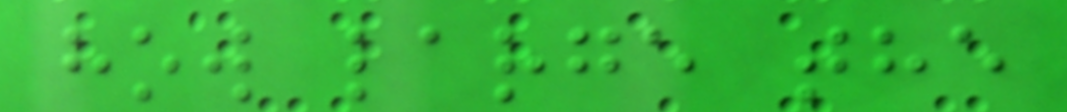how large the
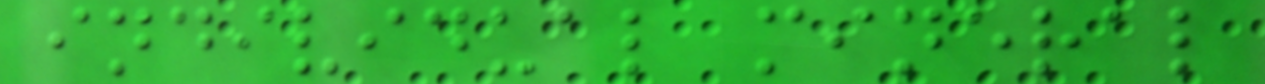individual mineral
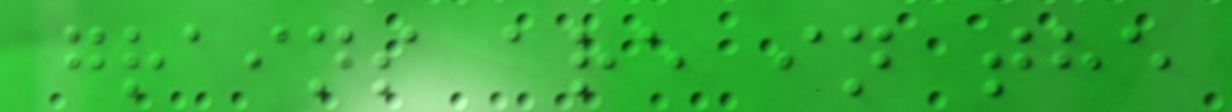grains are in the
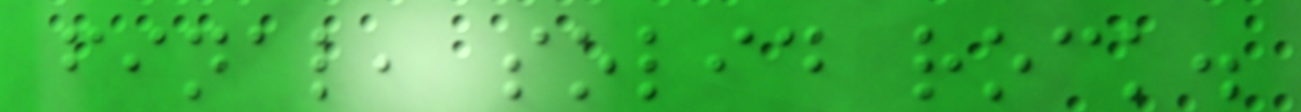final, solid rock.
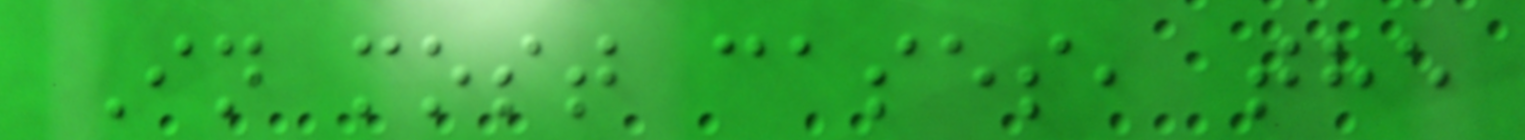In most cases, the
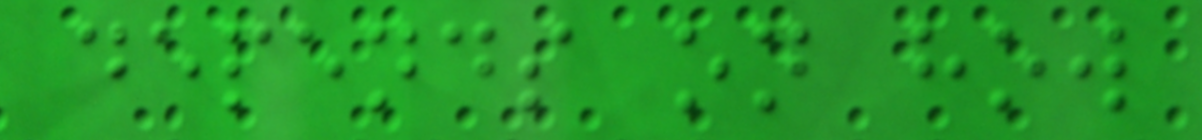depends on how
